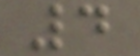4
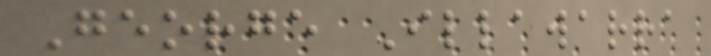George Illawarra
